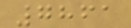7861
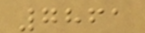7861
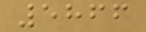5866
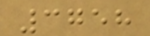3758
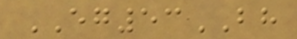EG53BH
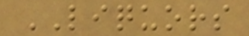LIQUORS
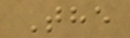The
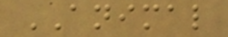ANIMAL
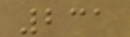231
